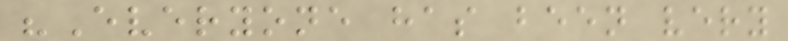"Everyone has been very
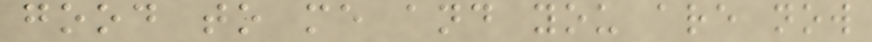good to me and you are now
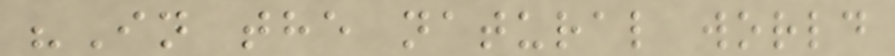"In the natural world
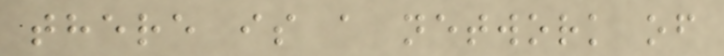there is a network of
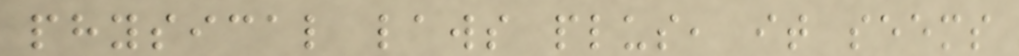physical laws plus, it seems
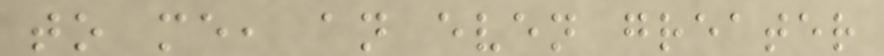to me, an even greater
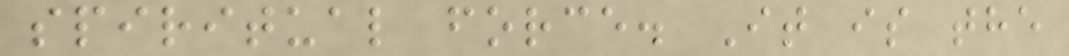spiritual force. It is the
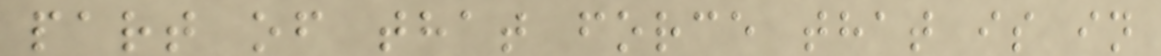part of that force that is in
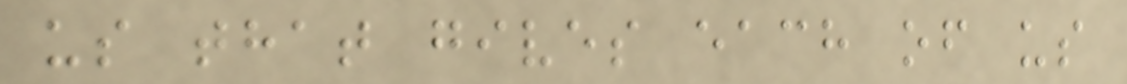us that gives each of us
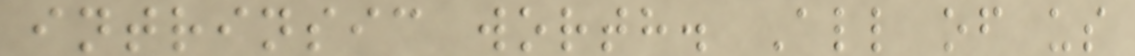intrinsic worth. All of us
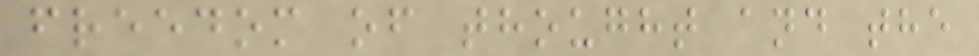freedom of thought and the
